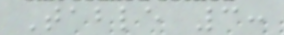Table 3:
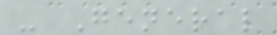- General
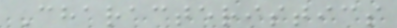Characteristics
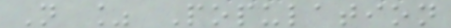N % Population
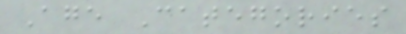Age Categories
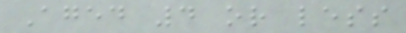Aged 4 or less
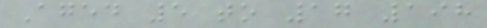Aged 5 to 17 198
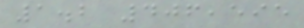1.2 406,595
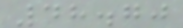48.70
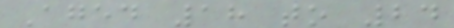Aged 18 to 24
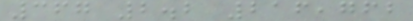367 2.2 216,762
